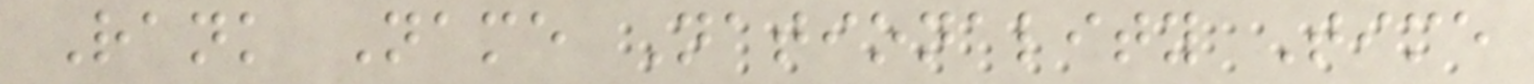Rank Name Nationality Time
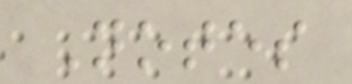Notes
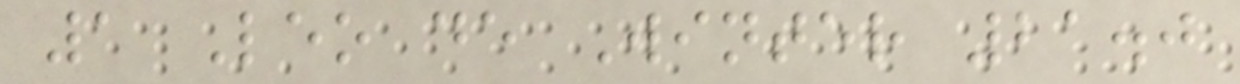1 Leo de Winter 21.0
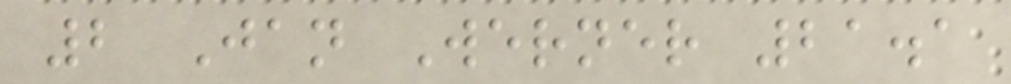2 Jan Werner 21.1
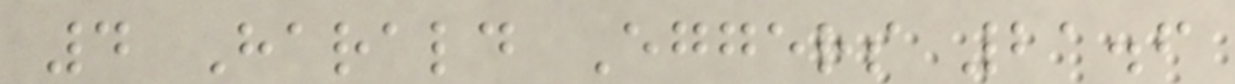4 Harald Eggers 21.6
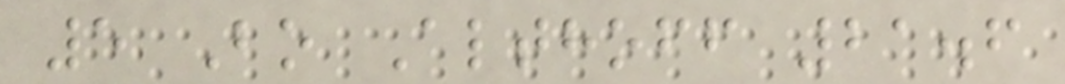5 Bo Althoff 21.6
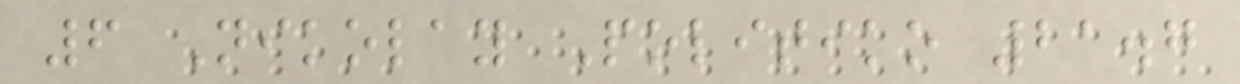6 Nikolay Politiko 21.7
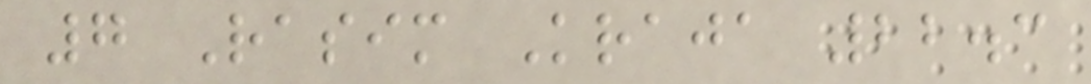7 Rasim Kraja 22.3
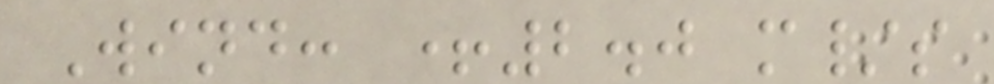Wind: +2.0 m/s
